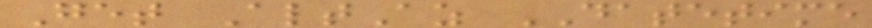Get AltAz DATETIME
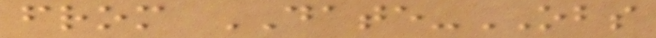from DATE-OBS
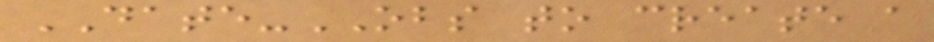DATE-OBS to create a
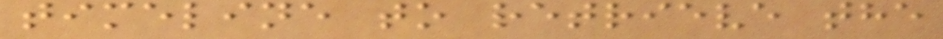timeline to retrieve the
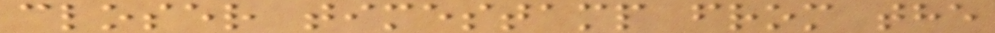closer timestamp from the
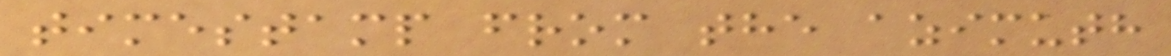timestamp from the azimuth
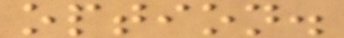option.
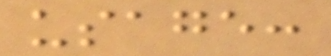usage:
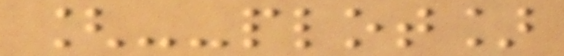[--plot]
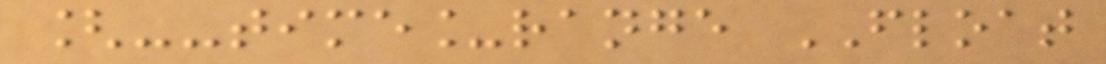[--time_range FLOAT
